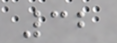32
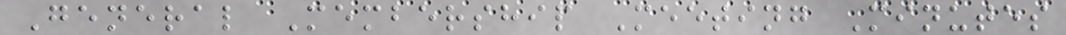General Membership Meeting Minutes
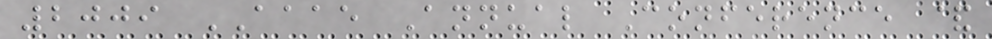2009 AAAE Annual Conference &
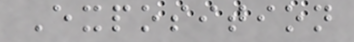Exposition
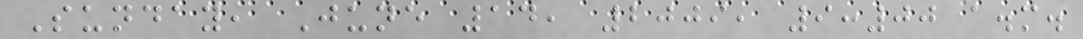Sunday, June 14, 2009, 9:00 a.m.
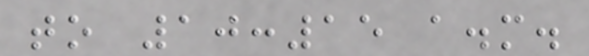to 10:15 a.m.
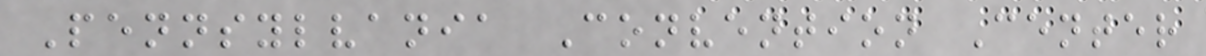Pennsylvania Convention Center
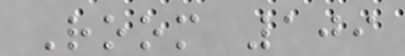Room 109
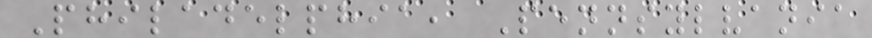Philadelphia, Pennsylvania
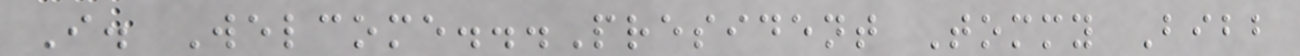I. Welcome...President Tommy Bibb
